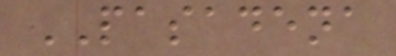PASADENA
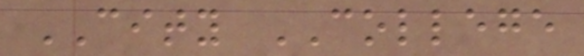CITY COLLEGE
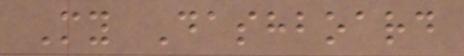My Dashboard
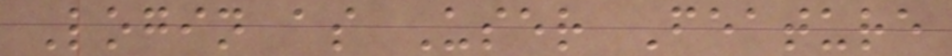Login as User Feature
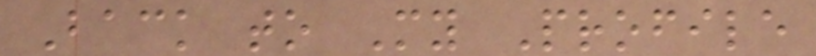Back to My Profile
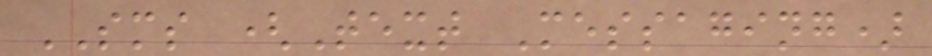SMS (Text Messaging)
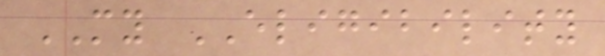MY ELIGIBILITY
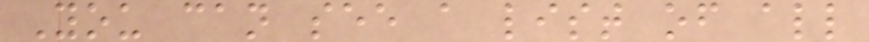You can see a list of all
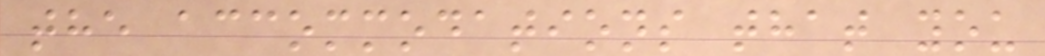the accommodations that you
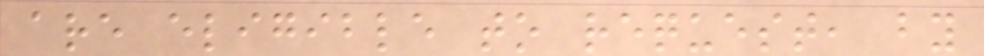are eligible to request, by
